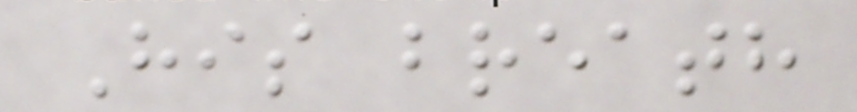His breath
